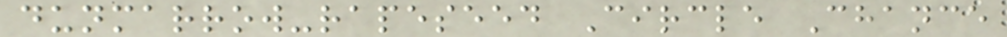dunmarrow-rapeseed Circle Chance
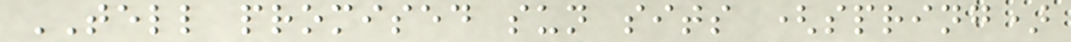TELL promised sun sits (spring)
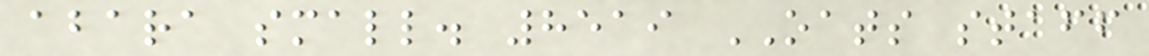abara small. 8519 OATS staff
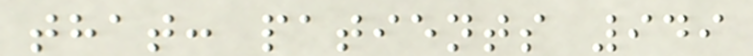that: patients 949
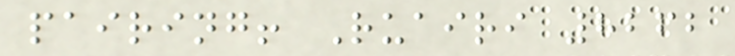pairing! Ruairi 8262
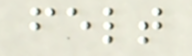felt
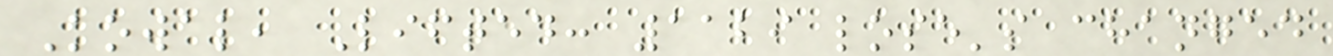Kowal, Lifted: 1129 lose's changed
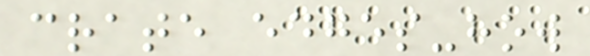crate edges-how
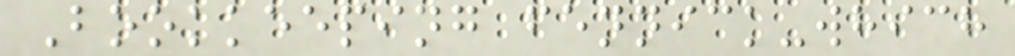Bookkeeping fennick-which
